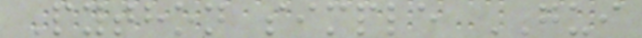Python simple GUI
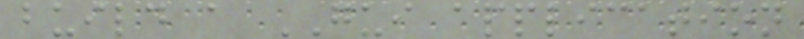build a GUI application
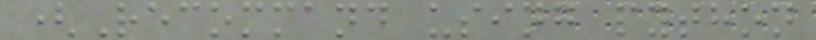(Recommand using python
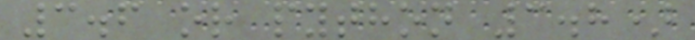3.6 or python 3.8)
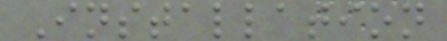Installation
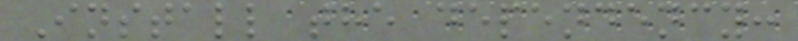Install the dependency:
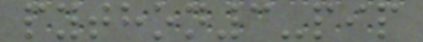python3-pip
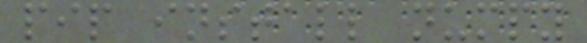pip install numpy
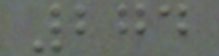274
